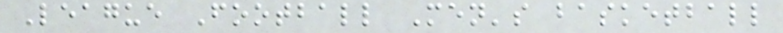League Football Men's basketball
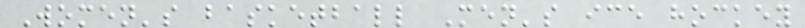Women's basketball Men's ice hockey
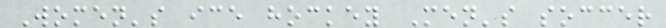Women's ice hockey Men's soccer
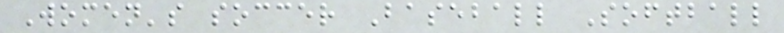Women's soccer Baseball Softball
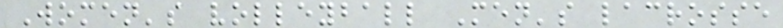Women's volleyball Men's lacrosse
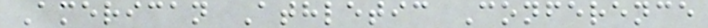American Athletic Conference
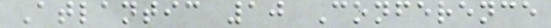Atlantic 10 Conference
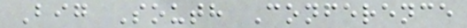Big South Conference
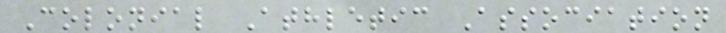Colonial Athletic Association
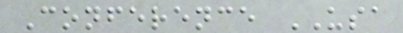Conference USA
